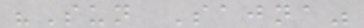"Sun Sajna"
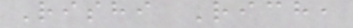Rishi Rich,
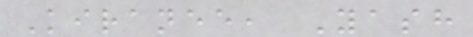Kiranee, Yash
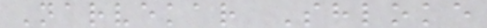Narvekar Shloke
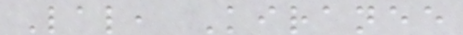Lal, Kiranee
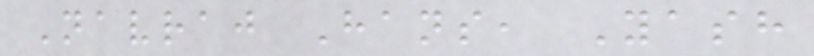Navraj Hans, Yash
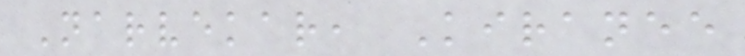Narvekar, Kiranee
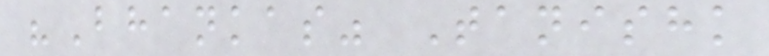"Bhankas" Tanishk
